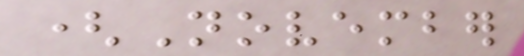(November
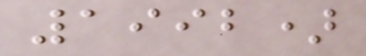1992)
